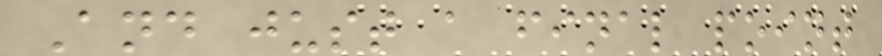And just a final point
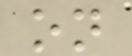on
